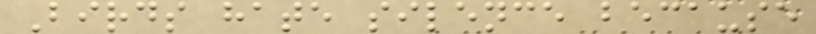Birds hate silence because
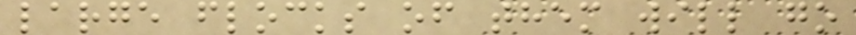large flocks of them will go
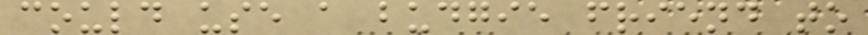could use a budgie friend to
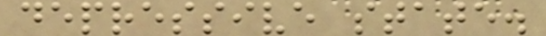depressive state.
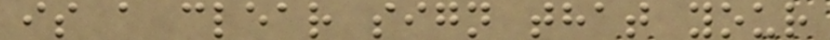is a clear sign that your
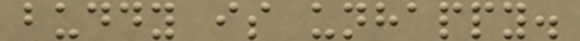buddy is unhappy.
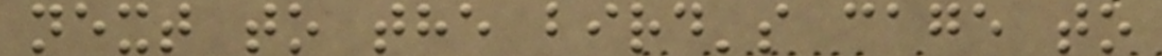next to the bird's cage to
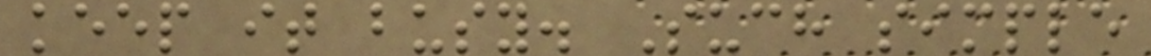keep it busy. Such simple
